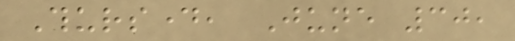Thursday, June 30,
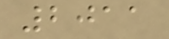2011
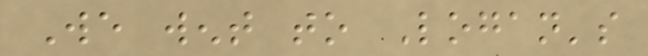We went to Logan's
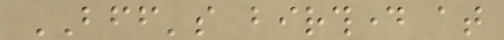BFF's birthday at
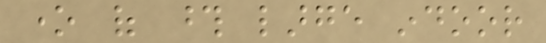one of those large indoor
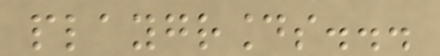playgrounds...
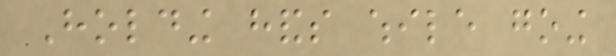Holding hands while going
